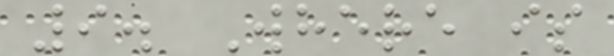9. Where is
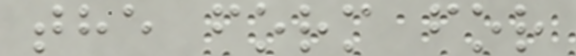the form for
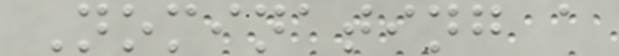Nominating a
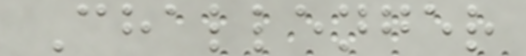Challenger
